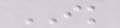IK
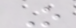O
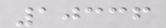10336
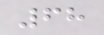68
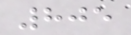805
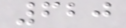620
